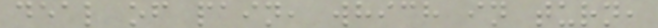deal of pain, which in turn,
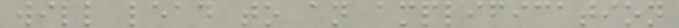will lead to an amplification
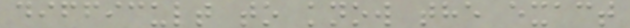difficult to know the exact
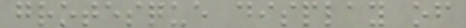grotesque display of
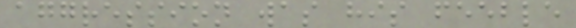aggression was his feeble
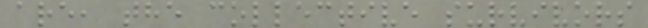are, the collective survivors
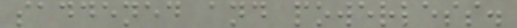saddened and powerless.
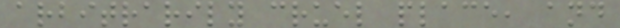arbitrarily cruel place, and
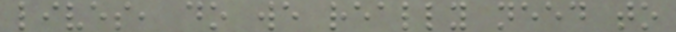lives, do we really need to
